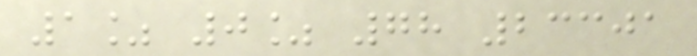1% 0% 78 23301
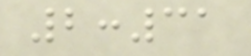2:31
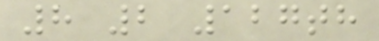8 2 127th
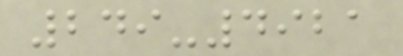249-4921
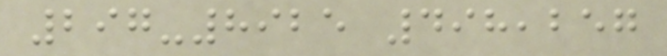297-8925 498,257
